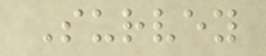Survey
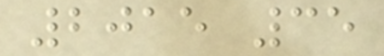2015 35
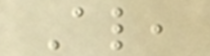Also,
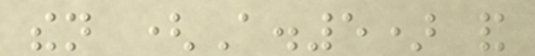then (A.5) and
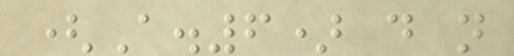(A.6) do not
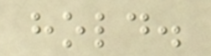hold.
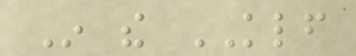In the KLF
